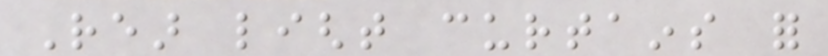Rear light curtains for
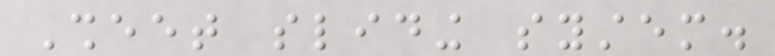Sheet sliding system.
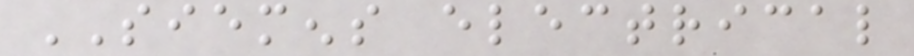SIEMENS electrical
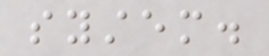system.
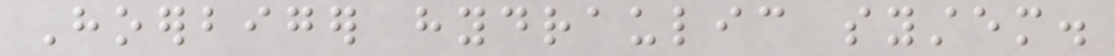Hoerbiger hydraulic system.
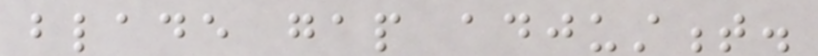blade gap adjustment.
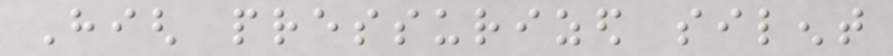High pressurized silent
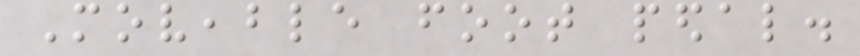Moveable foot pedal.
